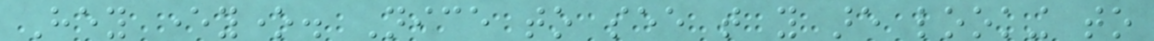Hey everyone. Nice to see that you are looking to
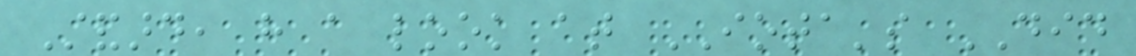Standard, have a look at IOTA's DID
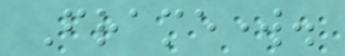Framework.
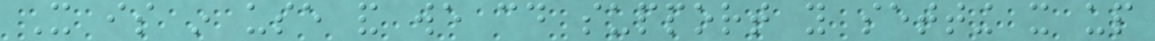It is in use and we could support you setting it up
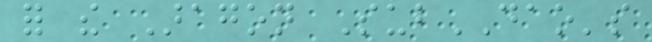for the Aragon SubDAO's
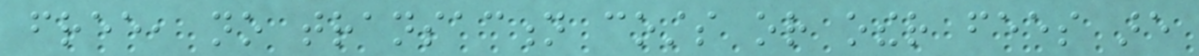free, no transaction costs or other fees are
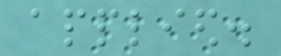applied.
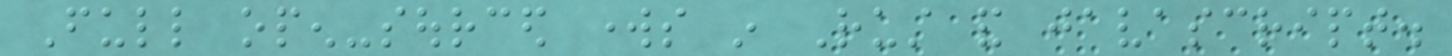Full open-sourced works in Rust and javascript.
